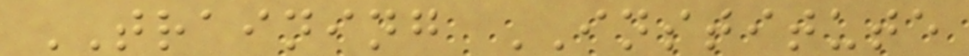TRAINING INSTITUTE
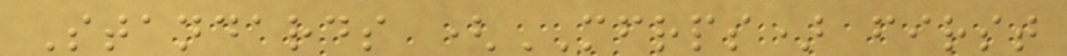Standards (MFRPS) first
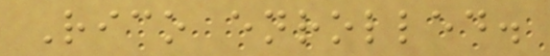Rico enrolled.
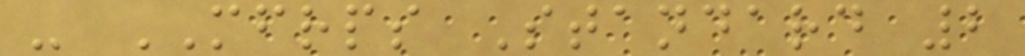- MFRPS Standard 2
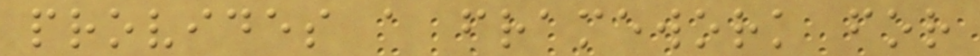provides a framework for
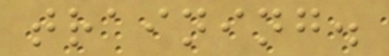training.
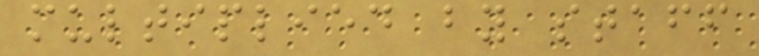multiplied by staff
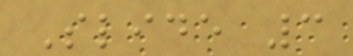Slide 3
